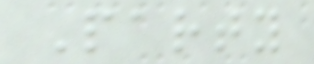Party
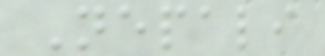Nepali
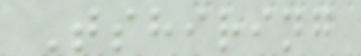Tshiring
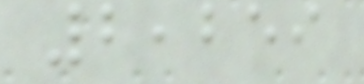2,259
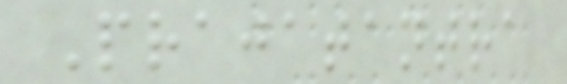Prajatantra
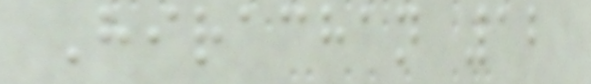Hirachan 12
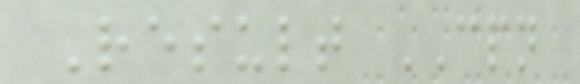Result CPN
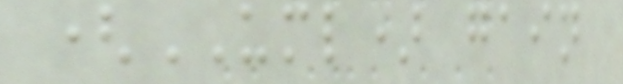(UML) gain
